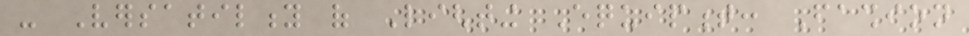- Versatility of Lighting Equipment: Fashion
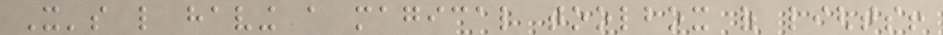It's like having a magical toolbox of lights!
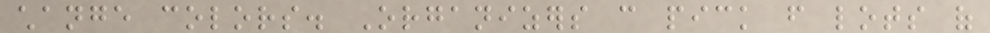change colors. Organizers can pick from lots of
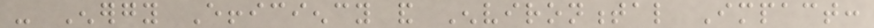- Energy Efficiency and Environmental Impact:
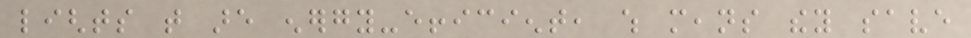lights that are energy-efficient, which means they save
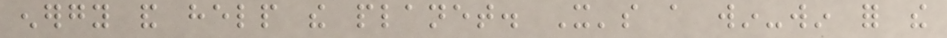energy and help the planet. It's a win-win for the
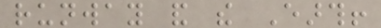runway and the Earth!
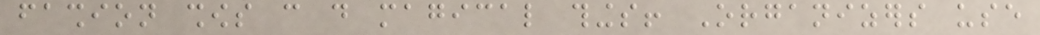fashion shows can do magical things! Organizers use
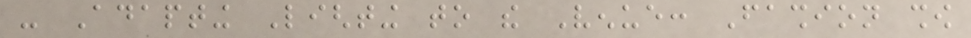- Adapting Lighting to the Venue: Fashion show
